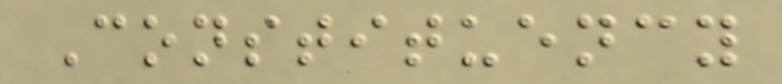Constituency
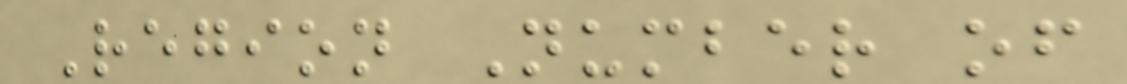Region Number of
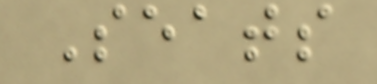Seats
